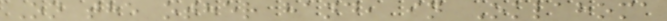On the other hand, in Oklahoma
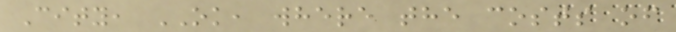City, OK, where the costs of
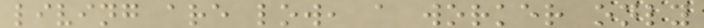living are low, a worker only
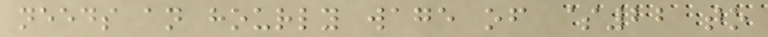needs an hourly wage of $22 to
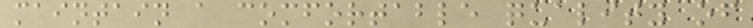maintain a comfortable quality of
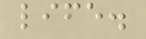life.
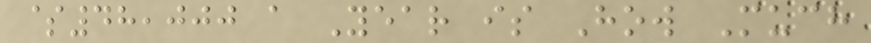$48,000 a Year is How Much
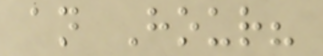an Hour?
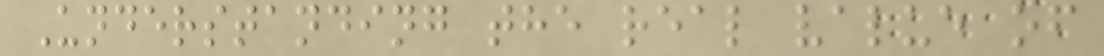Understanding the real value of
